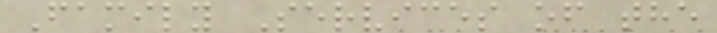Family Services of the
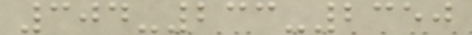304-233-2350
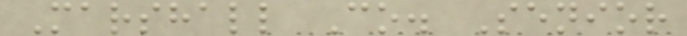Marshall Co. Senior
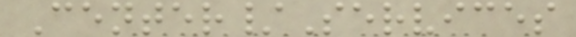Center/Services
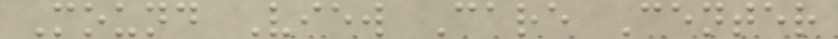Mound View Care Center
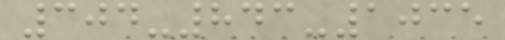304-843-1035
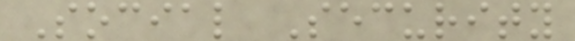Social Security
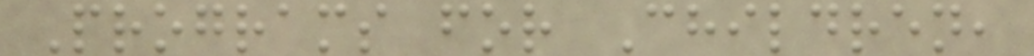Programs for Children,
